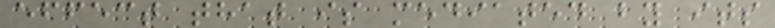effect that is mediated by its
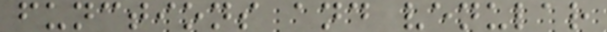functions and venular
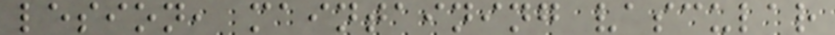lesion, maintaining vascular
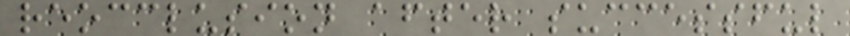reocclusion after successful
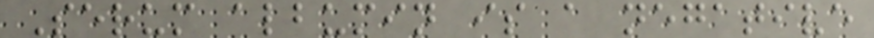Serum albumin is a negative
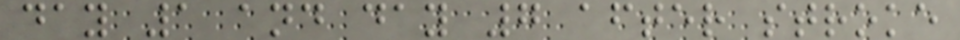day 1 and day 7 after stroke
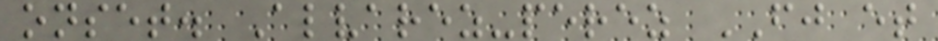onset. Alvarez-perez FJ et
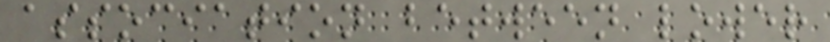association between lower
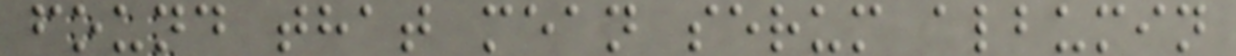found that mean serum albumin
